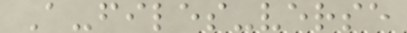A-files-verse
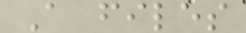A files
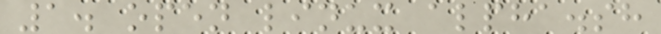1. open linux alpha.sh
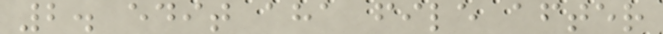2. edit aha file after
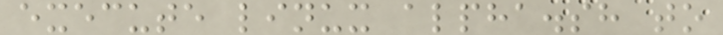execute linux alpha.sh to
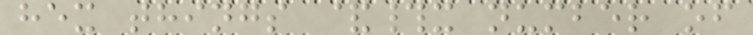hex things &#x number of
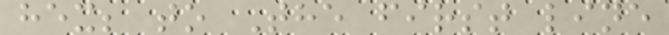hex; to The first line
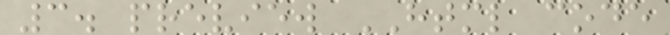3. preview HTML code
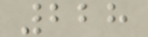228
